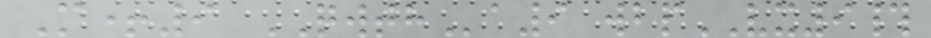M+9 QWTHa9 wbpVX9#
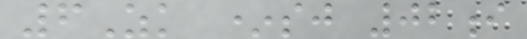6Zk *sj 02i
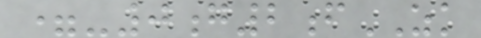=-0g2fZK
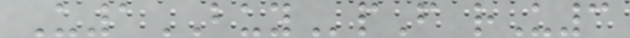U1BUYpF rU3
